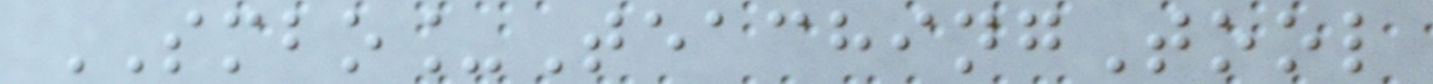SMBO_TeachingTool
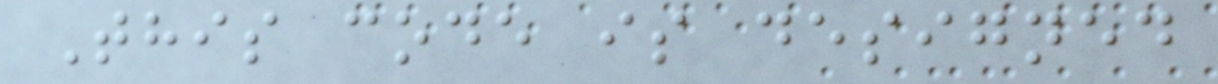This code is designed
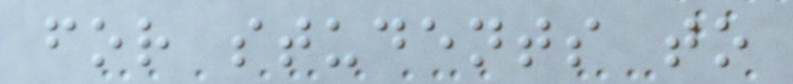for students to
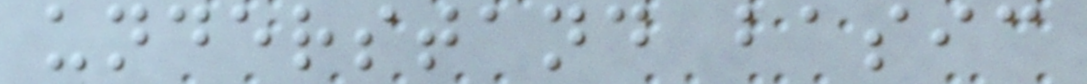understand basic
